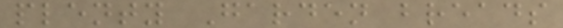plenty Garden breads
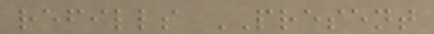refills PRESENT
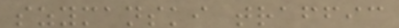szymanski traffic
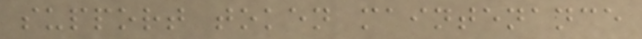support token maintenance
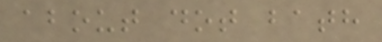about dot bath
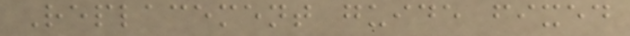Replacement guide fixed
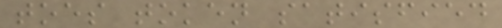toes token satisfied
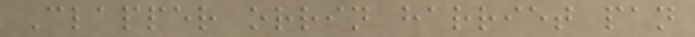Clapper orrin harriet pan
